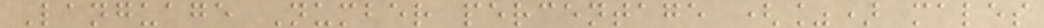Language Number percentage (%) males
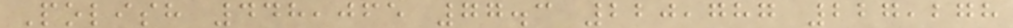Polish 448,065 77.3 220,787 227,278
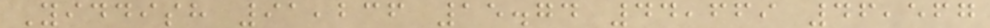Yiddish 91,236 15.74 44,669 46,567
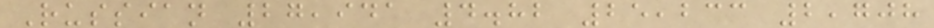Russian 27,941 4.82 25,233 2,708
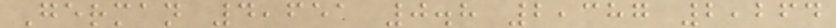German 4,651 0.8 2,387 2,264
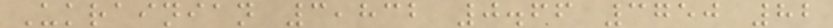Ukrainian 3,832 0.66 3750 82
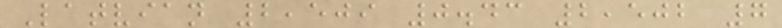Latvian 2,509 0.43 2,502 7
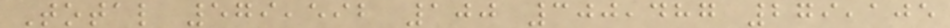Total 579,592 100 300,487 279,105
